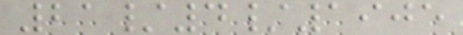21/4/1905
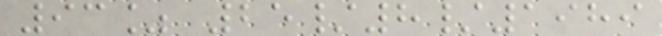93% 25/8/1989
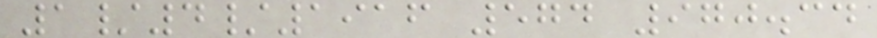1/4/1916 574 970.34
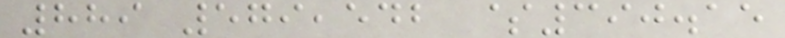889 579,542 $390.15
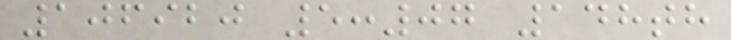106920 5:07 148th
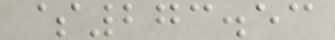$273.53
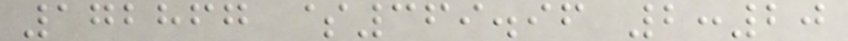172867 $369.96 2:20
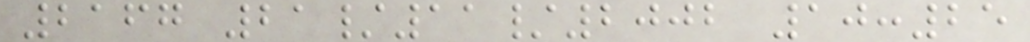2167 21/11/2002 10:25
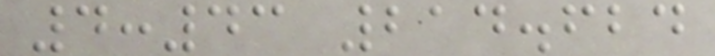4:43 214.624
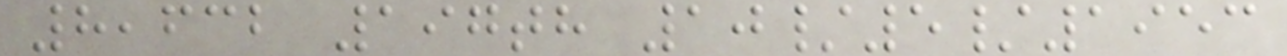8,632 197th 10/5/1953
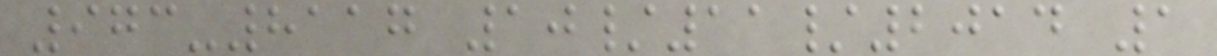973-8117 10/11/2014 1
